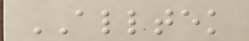ALLTEK
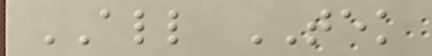ALL TEK
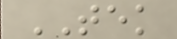TEK
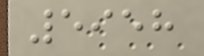5958
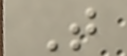T
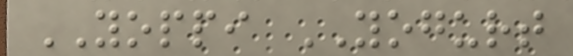YOPPI YOGURT
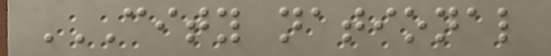CITY NATIONAL
